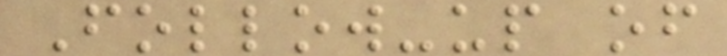Follow-up of
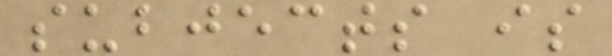subjects is
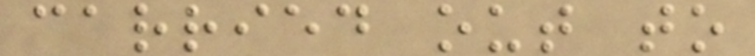carried out to
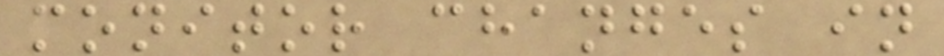monitor changes in
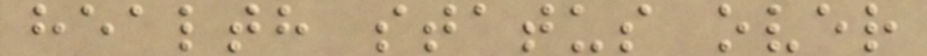health status over
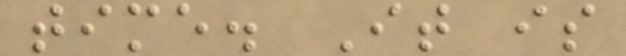time. It is
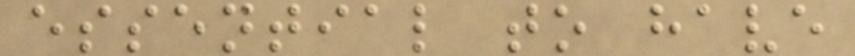essential to have
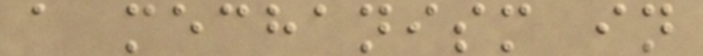a mechanism in
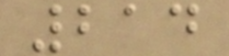214
